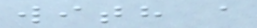with a
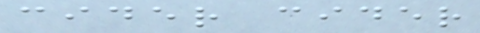cider cider
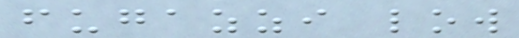fugazzi low
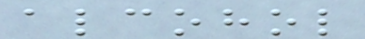alcohol
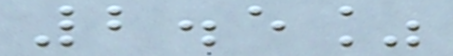2.5%
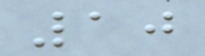10
